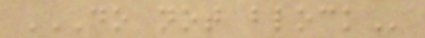DO NOT BLOCK
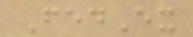FedEx
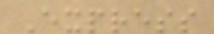Express
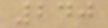240
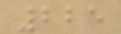225
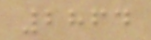2864
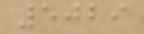5029
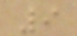9
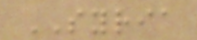SYRIA
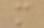m
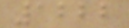1222
